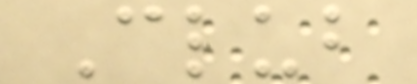Club
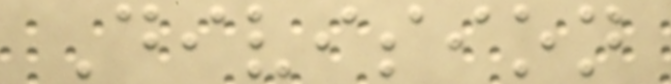Division
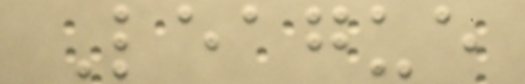League
